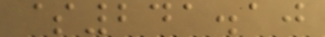$241.10
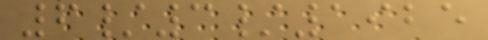6/3/1925
